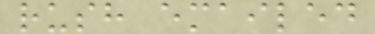rush emailed
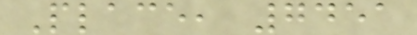Place, 7451
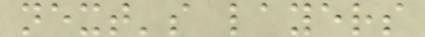next's layers
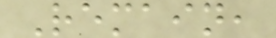Remain,
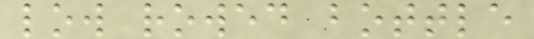low rowed bottle
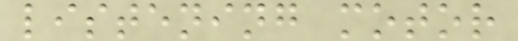listening motor
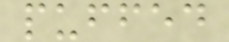puffed
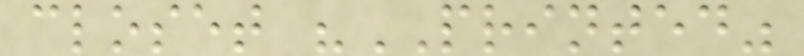closet "PRINTED"
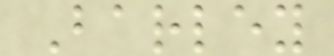Barley
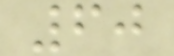60
